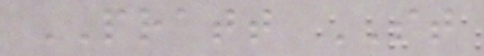PRATT ST
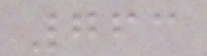763
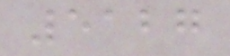5127
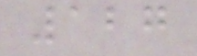127
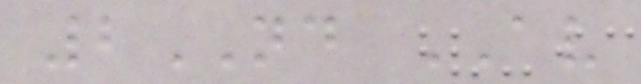2ND AV
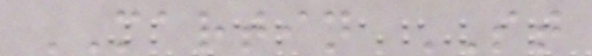MARTIN ST
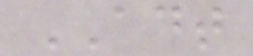ADT
